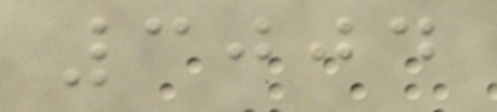3004
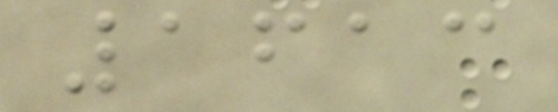1613
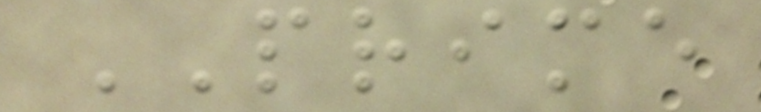PRIME
